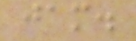jam.
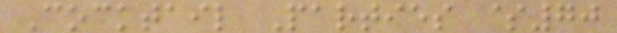Cocktail Parties $70
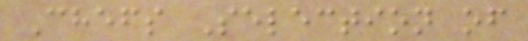Chefs Selection of
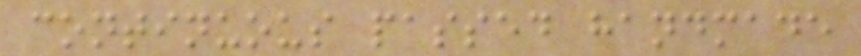continuous passed handmade
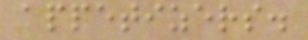appetizers.
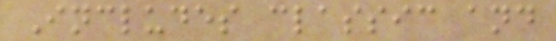Includes classic and
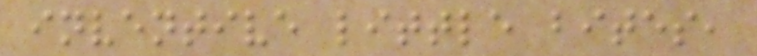inventive little bites,
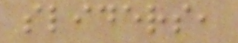sliders,
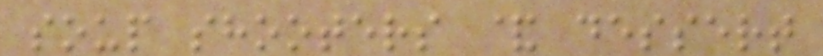soup shooters & dessert
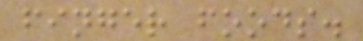finger foods.
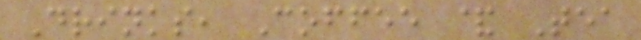Drinks, Coffee & Tea
